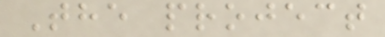The project
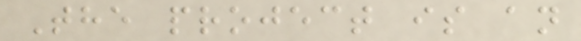The project is an
